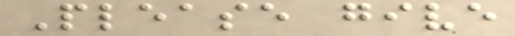Please give
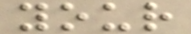your
